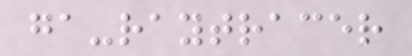ga-raytracer
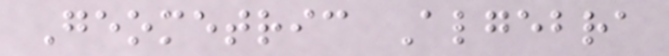Geometric Algebra
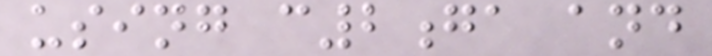using c2ga and
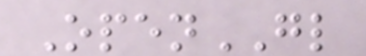OpenGL
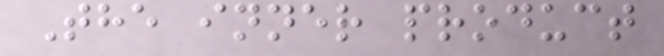The inner product
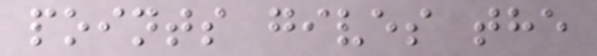points gives the
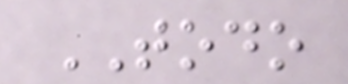TODO
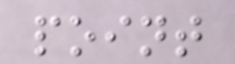point
